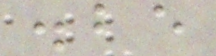.be
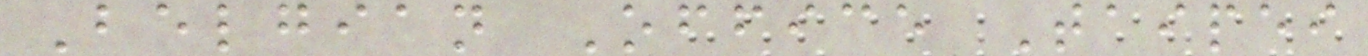Belgian Office Taipei
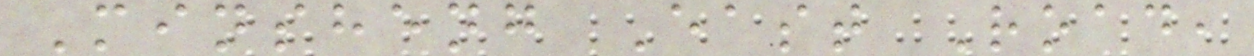Minsheng East Road,
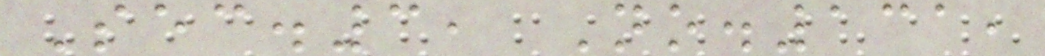Sec.3, No.131,
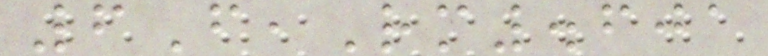6F,Rm.601
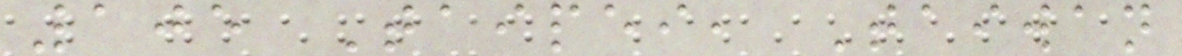105 Taipei, Taiwan
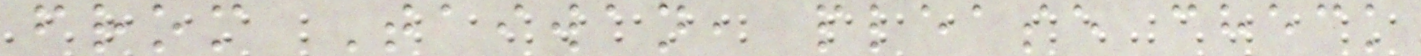from Taiwan, please check
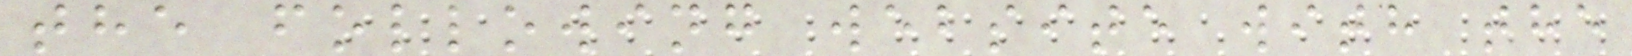the following website with the
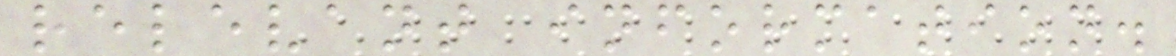relevant information.
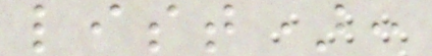list):
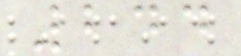244
